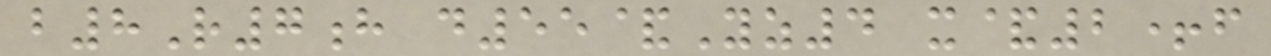b8R7h d55&Yz4 x&2+f
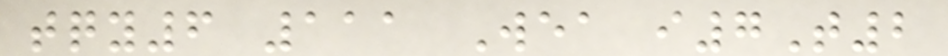tqy6 111 Wea i7T2
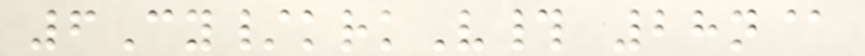6Cy/krkV# 28n@
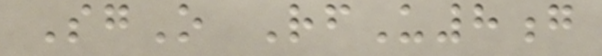SgO RfU8g
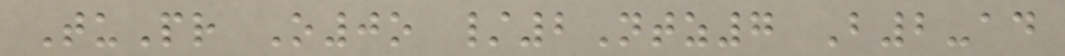TuPr O0o /2Ntz7 B2-ad
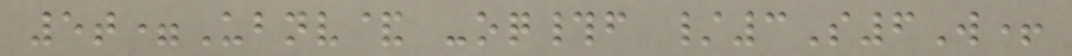5t=Ubnv& -oq#f /3S6W+
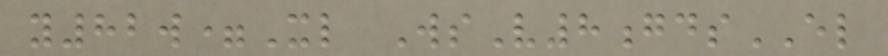y82w=Xl WsV8gdsEL
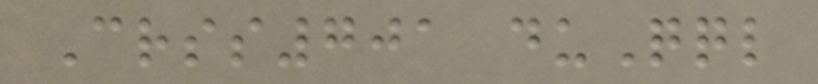Crss701 duQql
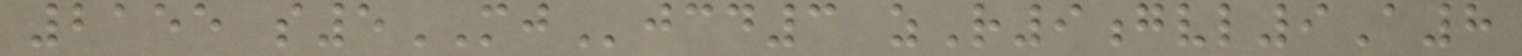2155 s5MJjcd3 zR9gvl9A8
